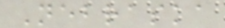Nebraska
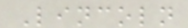Lincoln
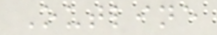Outline
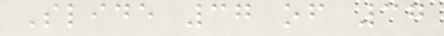Slide 37 of 37
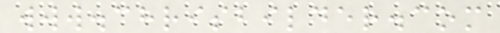www.chrisbilder.com
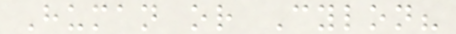Human or Cylon?
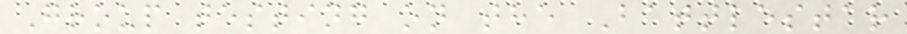Group testing on the Battlestar
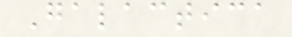Galactica
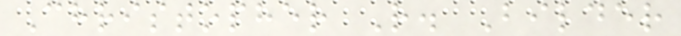Christopher R. Bilder
